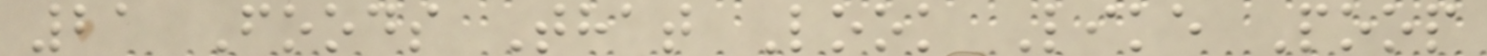21 Foods That Look Like Poop
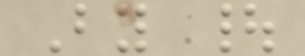By |
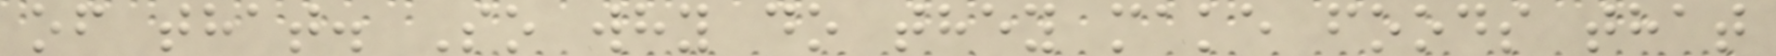of that. So why do they make foods that
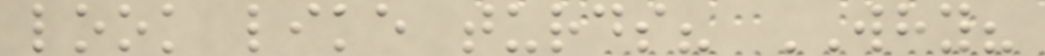look like turds? WHY?
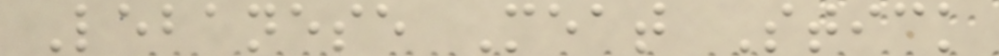Lebanese Meat Stick
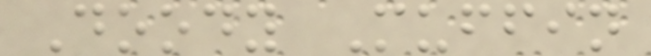Doody Muffin
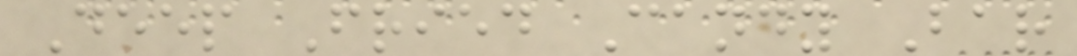Deep Fried Candy Bar
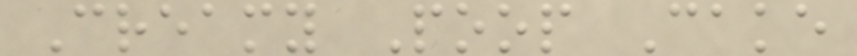Creamy Poop Cake
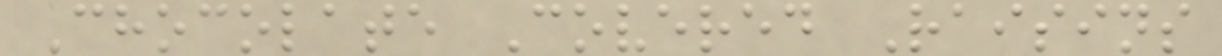Chocolate Covered Raisins
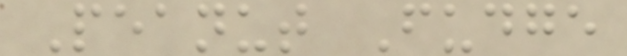Peanut Fudge
